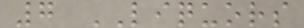7 LIQUORS
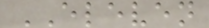ELEVEN
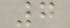7
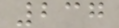237
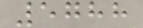5788
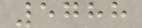5788
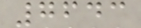7643
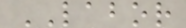LABOR
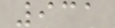931
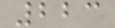223
